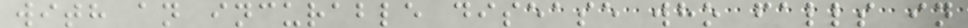with an incurable disease who falls in
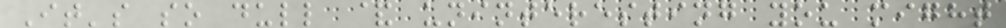It's so dull & uninteresting you might
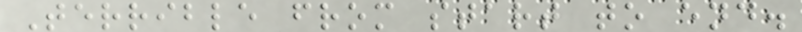Terrible from start to end.
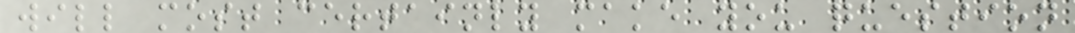will most certainly make you question
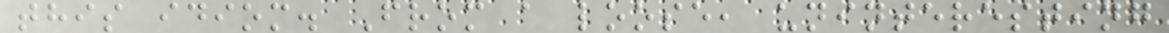this idiom. From a loose, uninteresting
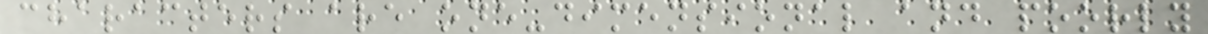characters are one-dimensional and poorly
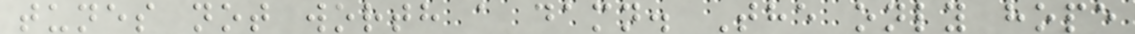tunes not worth a damn. The only hope
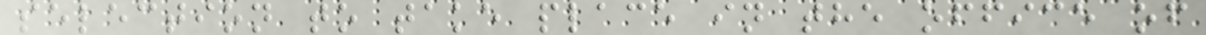selection to take place in the office of
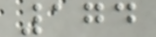174
